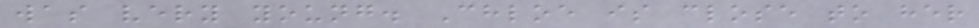was very young. Chloe is close to her
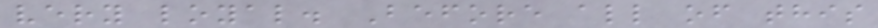very loyal. Before all of this
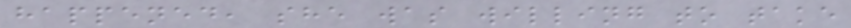happened, she was willing to take
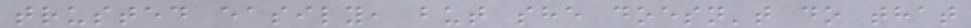trusted easily, but she doesn't do that
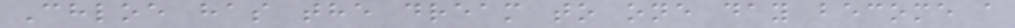Chloe has the dream to one day become a
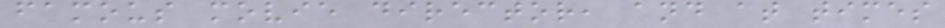famous movie director, and at times
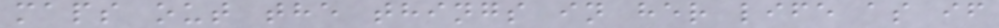maps out the things in her life as if
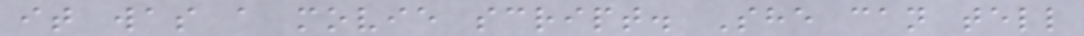it was a movie script. She can tell
